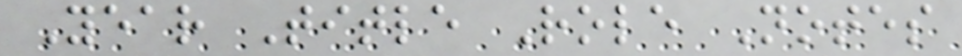Year Title Role Notes
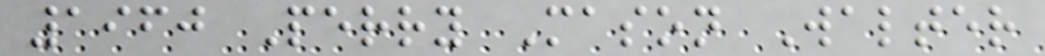1960 Perry Mason Walter
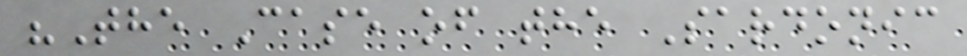"The Case of the Sardonic
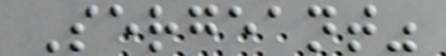Sergeant"
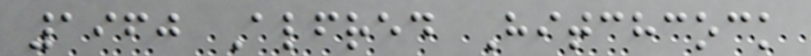1960 Alfred Hitchcock
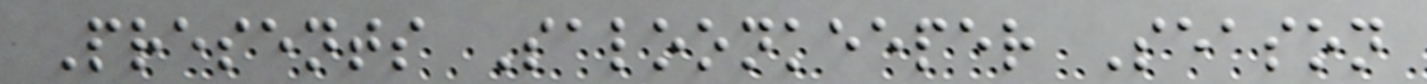Presents Saloonkeeper Season
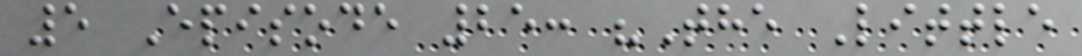5 Episode 25: "The Little
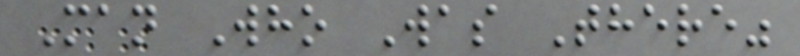Man Who Was There"
